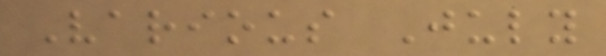Various July
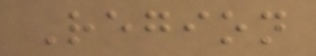Region
